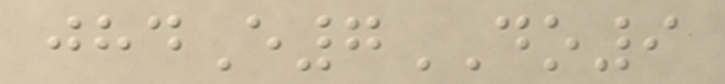jhdE7DO9
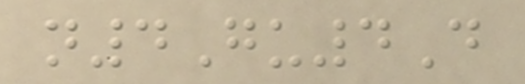n4Gu4D
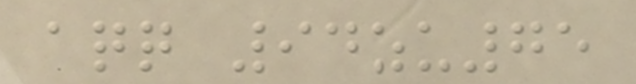aqq 94zu75
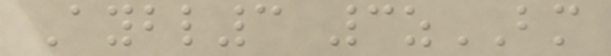Aybl3 3zBM
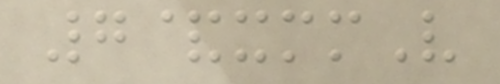7&xmmV
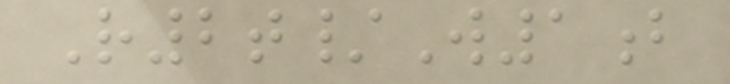R2t/W1b
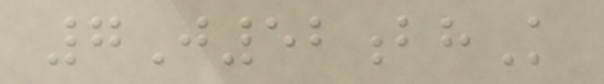7J52bhK
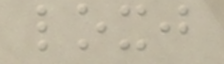loxj
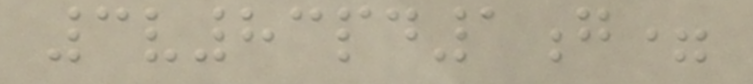3v83pd1g=
